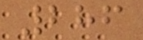286
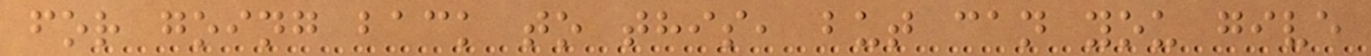for going back to this, but can you give
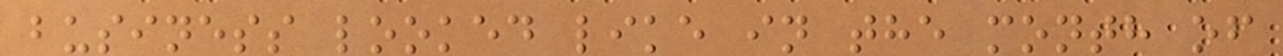business looked like in the month of
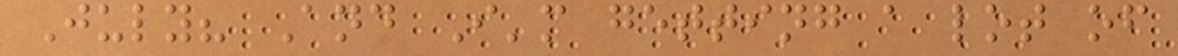July? And I'm getting a lot of
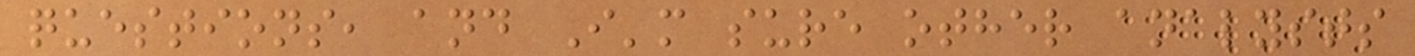questions, and I'm sure other analysts
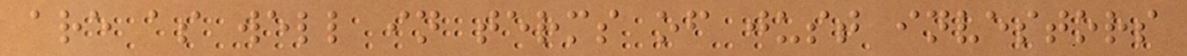are as well in terms of just investors
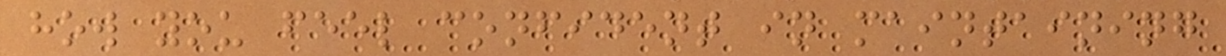how you feel confident in maintaining
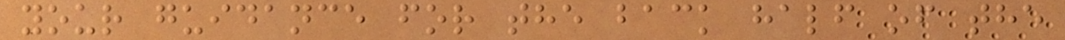your guidance for the back half of the
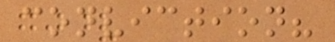conviction?
